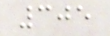305
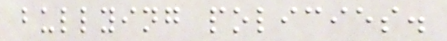bullying policies.
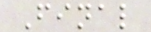Final
